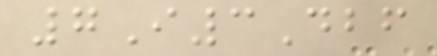7I3Dbf
